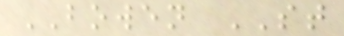BOWEN ST
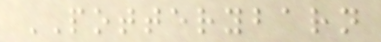POTTERYBARN
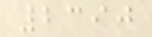2390
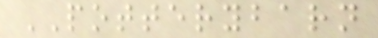POTTERYBARN
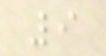9
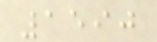1590
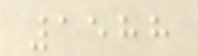1588
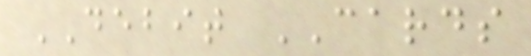DEBIT CARDS
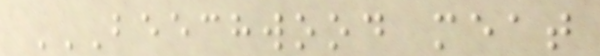BEECHWOOD MEAT
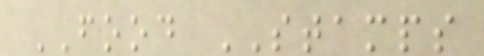FOOD STAMPS
